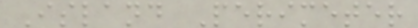Island Perimeter
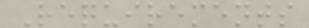Requirements
